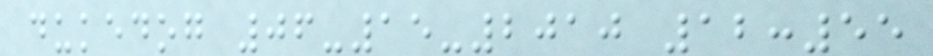dukedog 06-15-2010 12:55
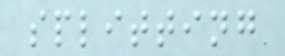splitting
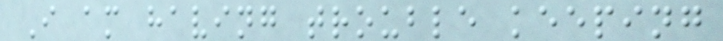I am having trouble keeping
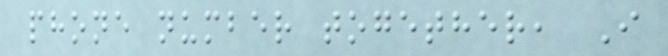phone number together, I
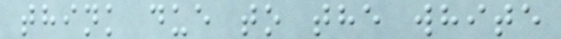think due to the white
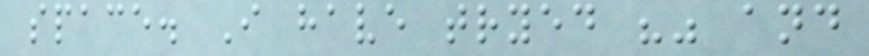space. I have tryed "" and
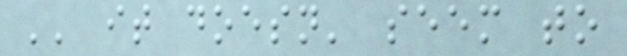'' it doesn' seem to
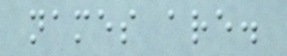names are.
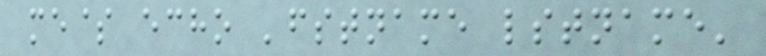me$ echo 'fstname lstname'
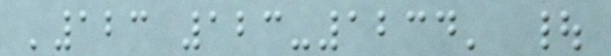'123 123-1234' |
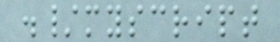./myscript
